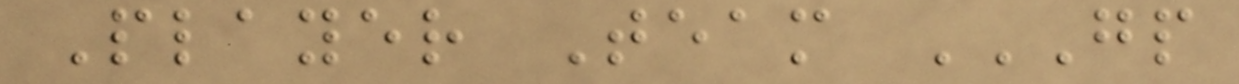Player Team GP
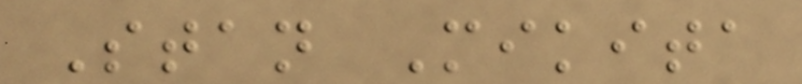Stan Mikita
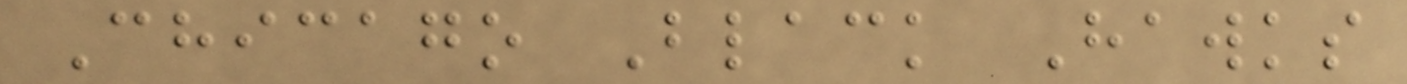Chicago Black Hawks
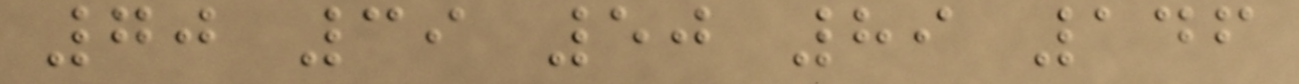70 39 50 89 146
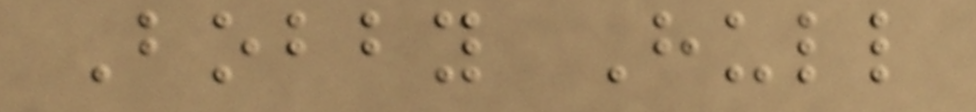Bobby Hull
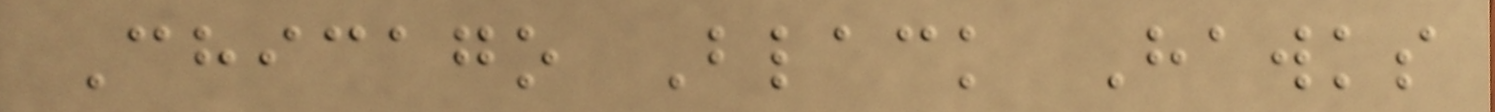Chicago Black Hawks
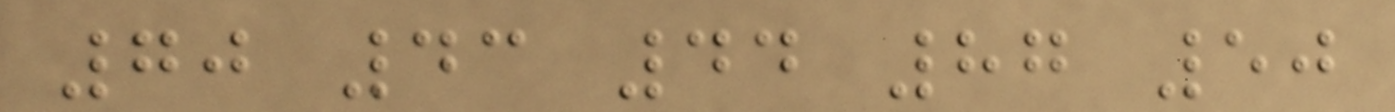70 43 44 87 50
